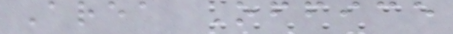Area Office
